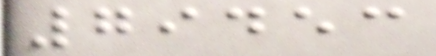79453
